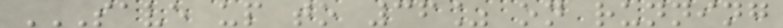SAVE UP TO 36% ON RUNNING
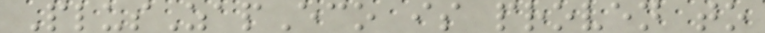PlusZapEco is proven to
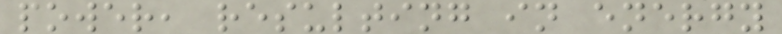power, resulting in energy
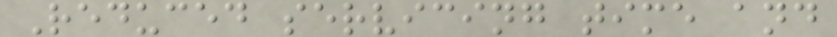Reduced servicing time and
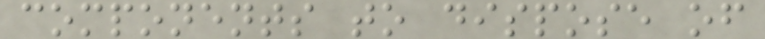components to dispose of
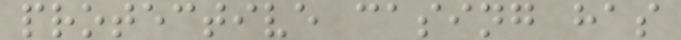protective casing has
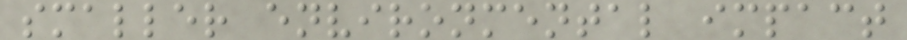smaller environmental impact
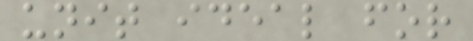unit ideal for
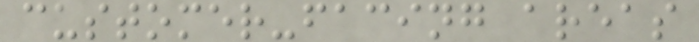customer-facing areas
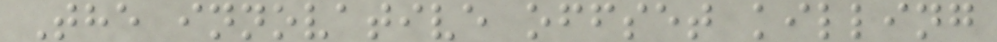The innovative offset killing
